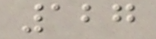127
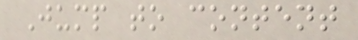Jump to content
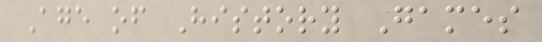Age of History Games
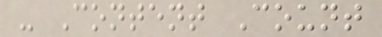- Content Count
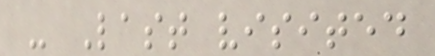- Last visited
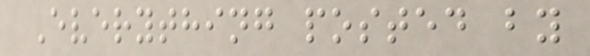Everything posted by
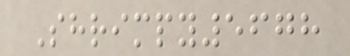Shrimpy5678
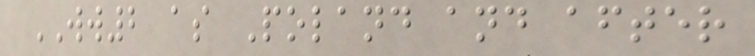WW2 as Poland and after
